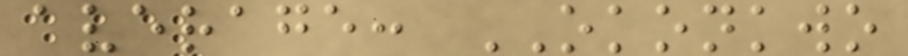average: OKONKWO
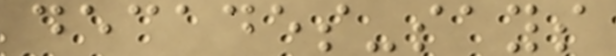decades-says
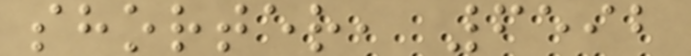shorter, 6592
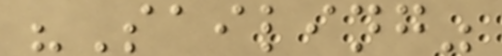"Sailing"
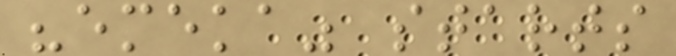"emeka" starts
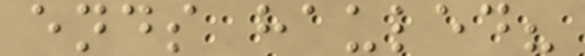ends hauled?
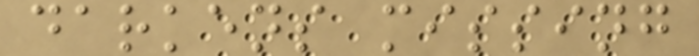darkens missing
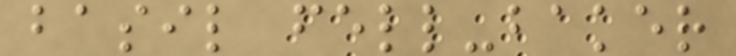basil fell-baker
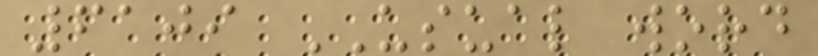6109 USUAL word
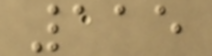115
